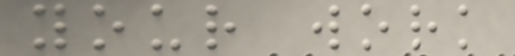your work
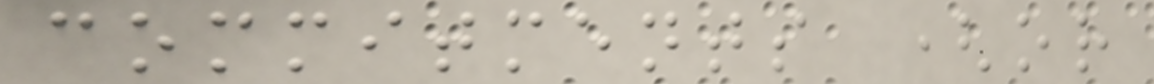commitments (or
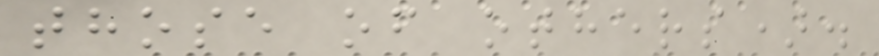those of others).
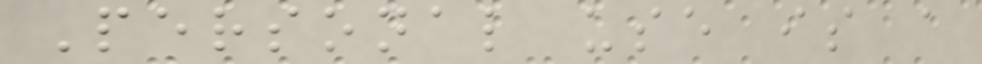Personal use is a
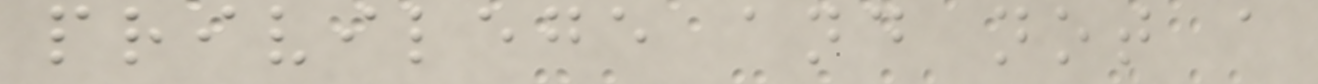privilege and not a
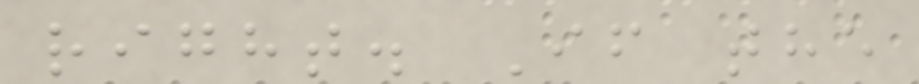right. If the
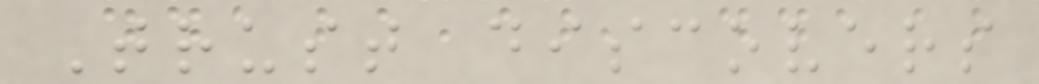Trust discovers
